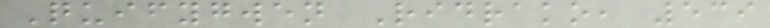Quifygwen Ridrako, 539
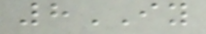8IY
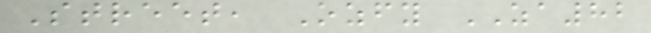Street, Ozfy ZA82
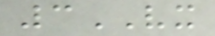3VX
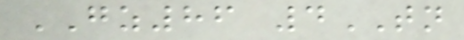GZ86 4TN
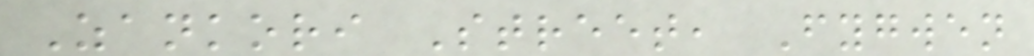Zankori Street, Fygwen
